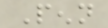Penn
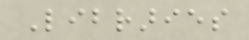Libraries
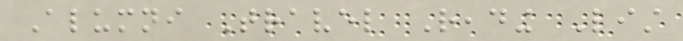Alumni Travel Reading List
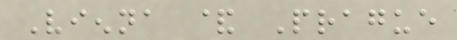Vienna & Prague
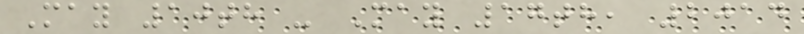May 10th - May 17th, 2014
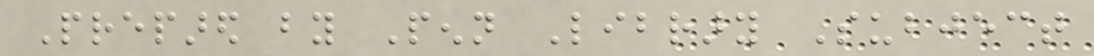Prepared by Penn Library Subject
